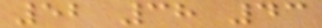52 38 43
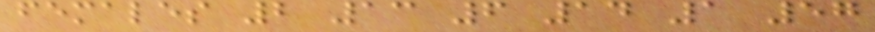females 2 13 6 14 1 57
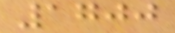1700
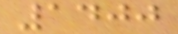1400
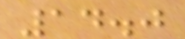14.0
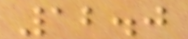12.0
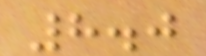8.0
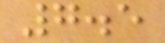7.5
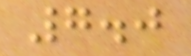7.0
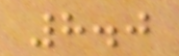8.0
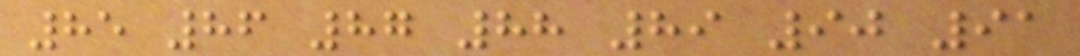85 86 87 88 89 90 91
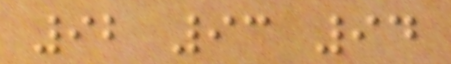92 93 94
